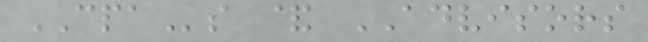CPAs & ADVISORS
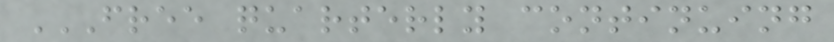FREE QUARTERLY CONTINUING
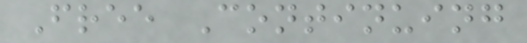Free Continuing
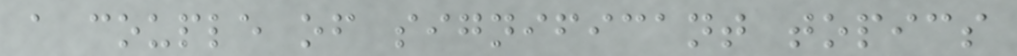a couple of significant topics
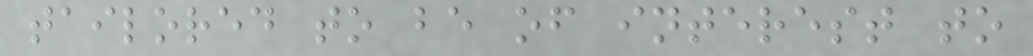tailored to be of interest to
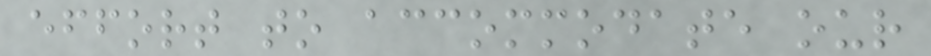effort to accommodate our
